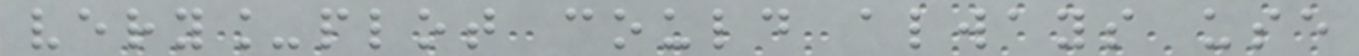very_plot could always use
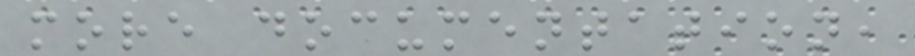more documentation,
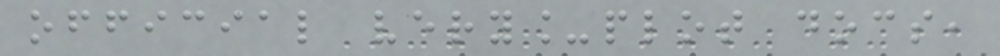official very_plot docs,
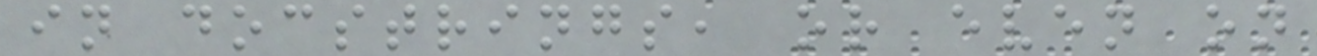in docstrings, or even on
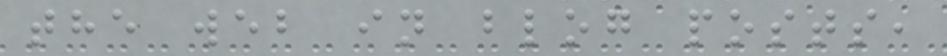the web in blog posts,
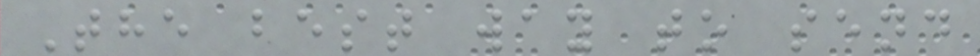The best way to send
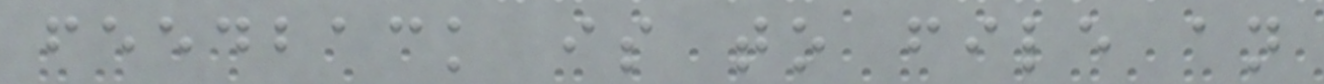feedback is to file an
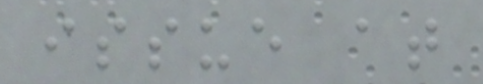issue at
